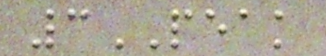3PEAK
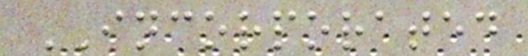INCORPORATED
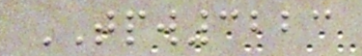TPW3223
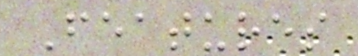Features
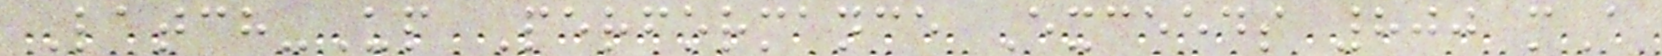Latch-Up Performance Exceeds 800 mA
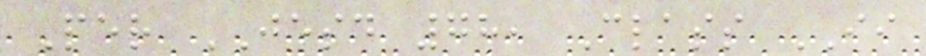Per JESD 78, Class II
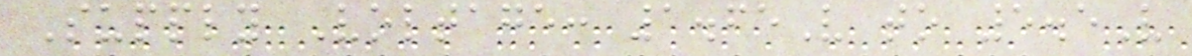Supply Voltage: 1.65V to 5.5V
